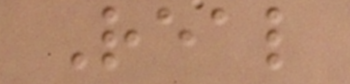Real
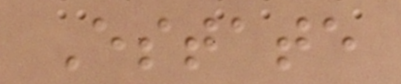Estate
